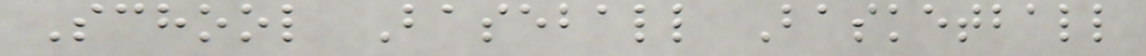School Baseball Basketball
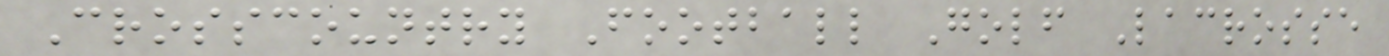Crosscountry Football Golf Lacrosse
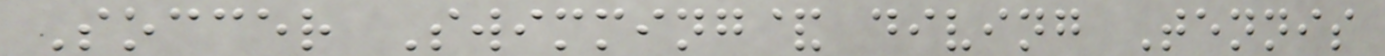Soccer Swimming& diving Tennis
